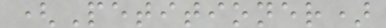(Petitioner)
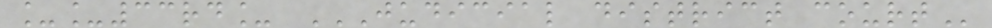__33rd_ JUDICIAL DISTRICT COURT
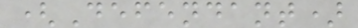(Defendant)
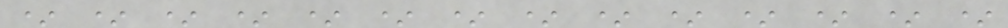* * * * * * * * * * * * * *
